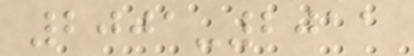2001-2011
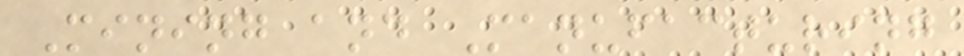Mining and Manufacturing
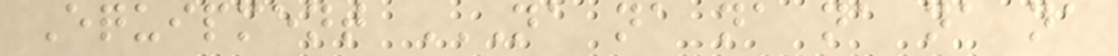Equipment NA NA NA NA NA NA
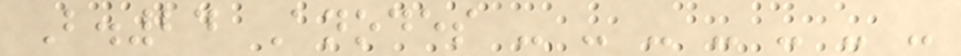B.24 Anodes - - - - - - -
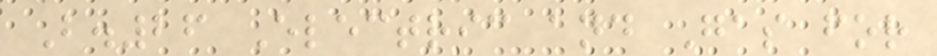B.26 Electric and Gas for
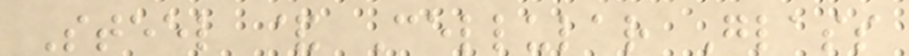Steel & Cellular Glass
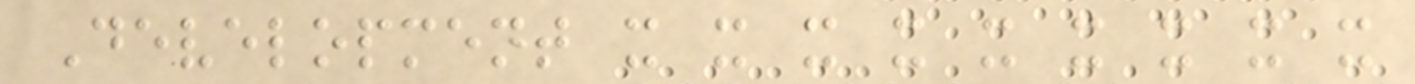Development x x x x x x x x x
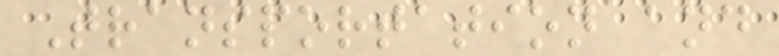Transportation and
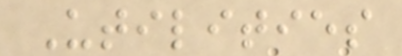Utilities
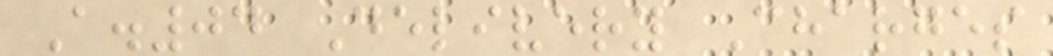A.04 Delivery Charges
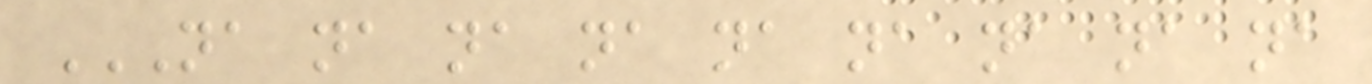NA NA NA NA NA NA NA NA NA
